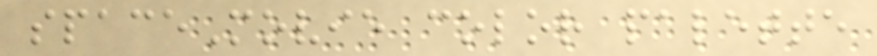spaceMovie color palette
